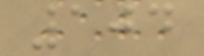104
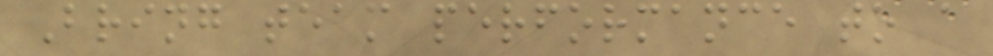Bring team performance to a
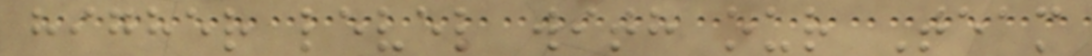higher level with our Team
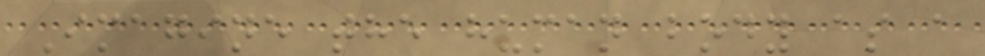Imagine the human body as a
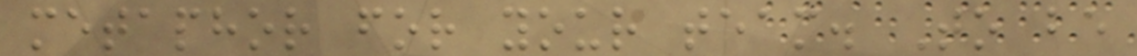metaphor for your team. To be
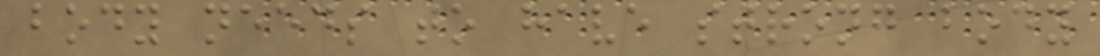body needs to have strong body
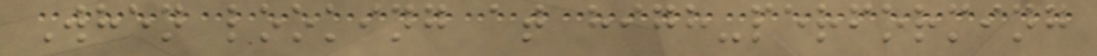When looking at high-performing
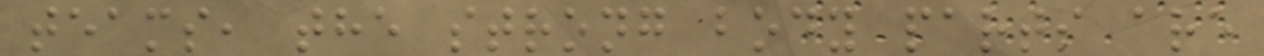teams, the strong body parts are
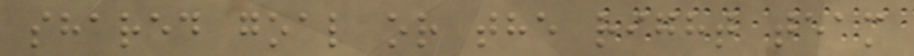shared goal or the right team
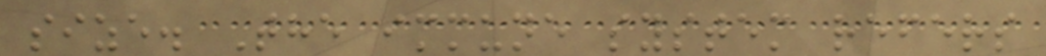size. The immune system refers
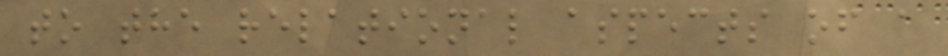to the relational aspects of a
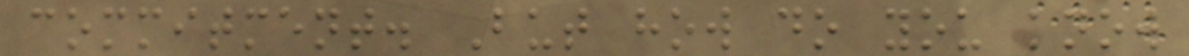commitment. But how do you know
